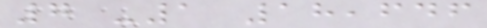7 -1 18,646
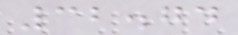32.74
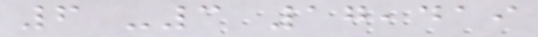6 -3 17,419
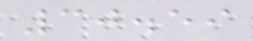30.59
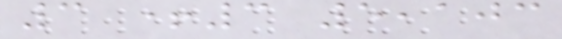3 +3 5,103
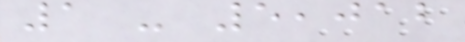1 - 5,012
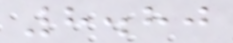8.80
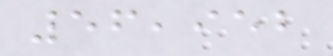56,952
